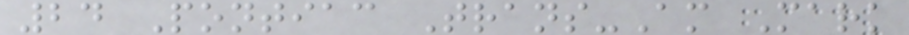24 Pontiac Trans-Am Mark
